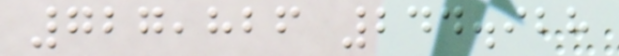727,826 244.928
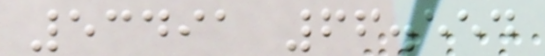53491 66.554
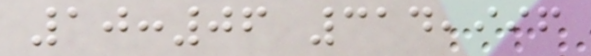10:06 314,996
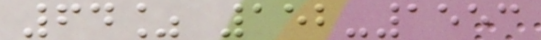64% 152-1553
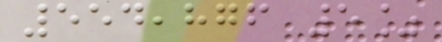554,876 5%
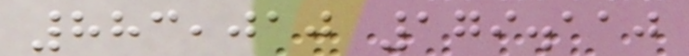883,010 179.110
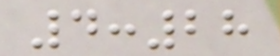4:28
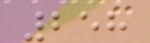258
